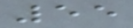55
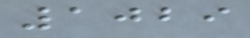1029
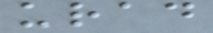urad
